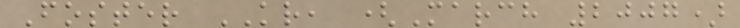Foster KR, (March 2007)
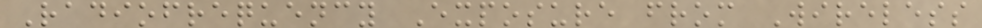Radiofrequency Exposure from Wireless
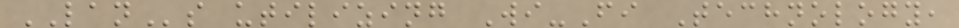LANs utilizing Wi-Fi Technology,
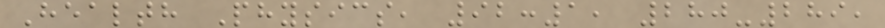Health Physics, 92:1, 280-289,
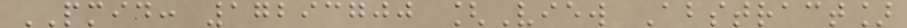PMID: 17293700 [View Abstract]
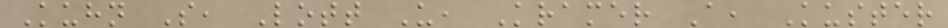Kuhn S, Lott U, Kramer A, Kuster
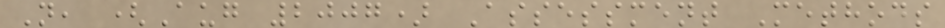N, (Aug 2007) Assessment Methods
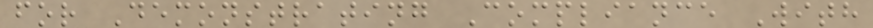for Demonstrating Compliance With
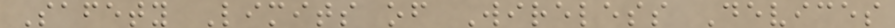Safety Limits of Wireless Devices
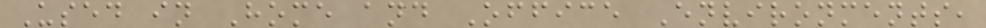Used in Home and Office Environments,
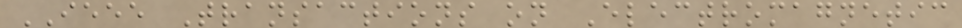IEEE Transactions on Electromagnetic
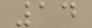14
